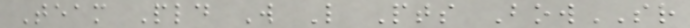Team Pld W L Pts BowSR
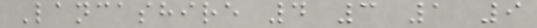Lancashire 4 3 1 9
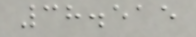38.515
